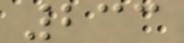233
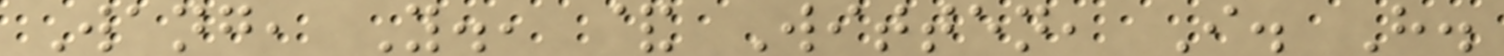Wang, Y., & Witten, I. H.
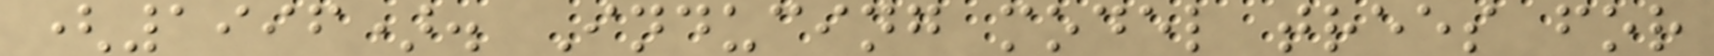(1996). Inducing model trees for
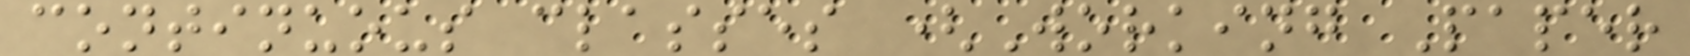continuous classes (Working Paper
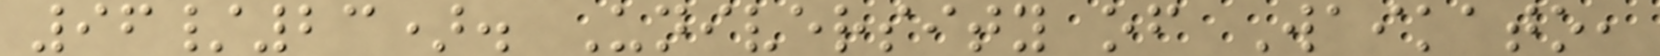96/23). University of Waikato,
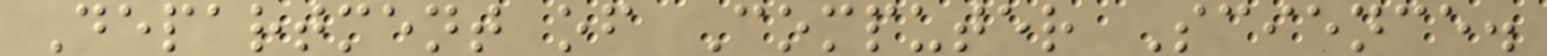Department of Computer Science.
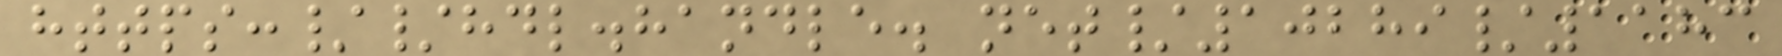https://hdl.handle. net/10289/1183
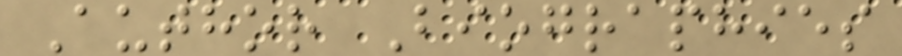Author Biographies
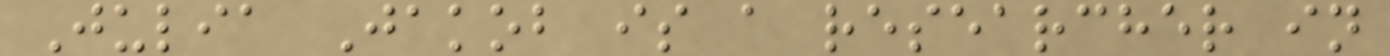Julia Jakob is a researcher in
